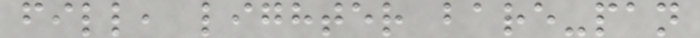fill, lighter bare-pan
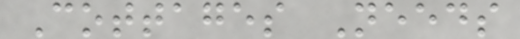Cottages Needs
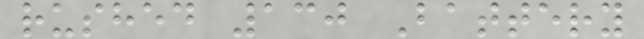rushed 130 Battery
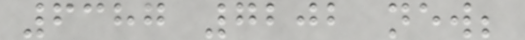6387 7202 new;
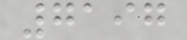7197
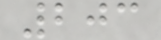203
